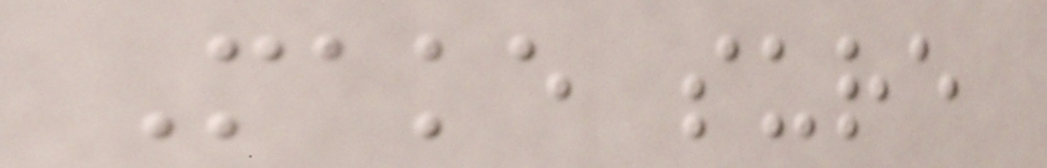Make sure
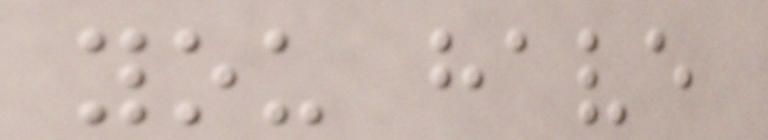you have
